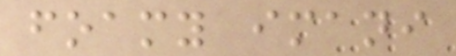foamy imani
